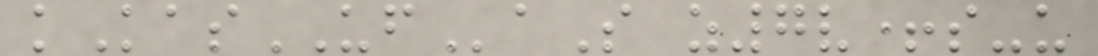kKasUFaS z7v+s-u
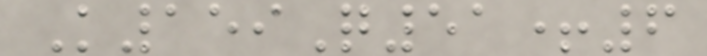K159Q51+6
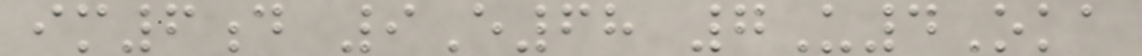im6d 9E68 7U4Oka
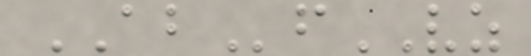ABfVZ
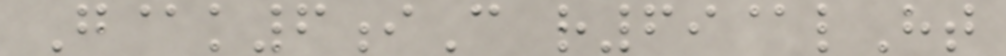G@k6iC r69@lHt
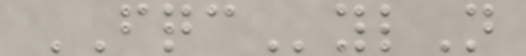FQCylN
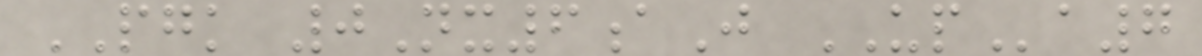PGK 0Nx6aJ UPa7
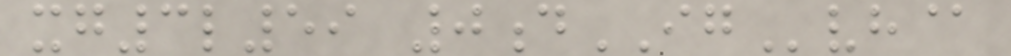xg3l59 0dIGvh@
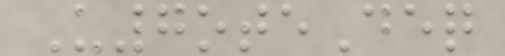U7oteDeq
